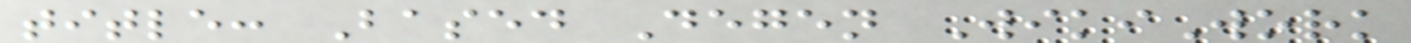title: Based Degen WikiWork
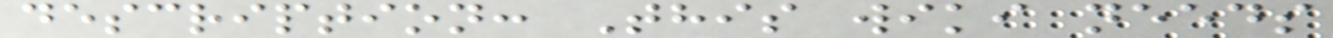description: This wiki needs
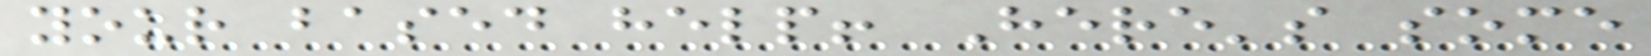your based help! Here's some
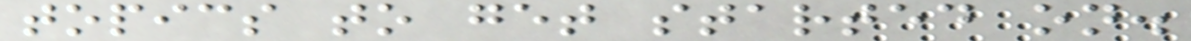topics to get started on.
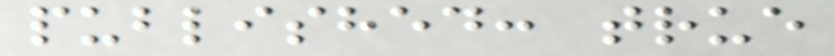published: true
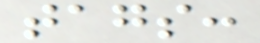tags:
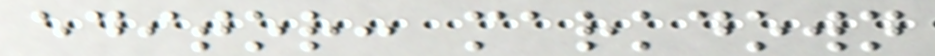editor: markdown
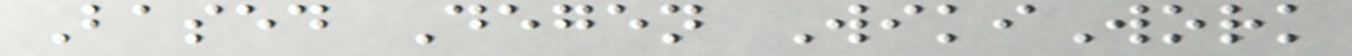Based Degen WikiWork
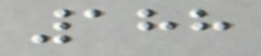188
